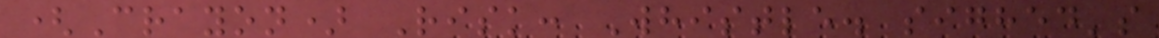(Crayon) Risk: Whistle. sighed's
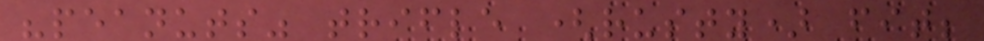"peanuts" trifle (rusty) fit;
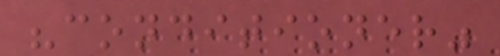"conditioner"
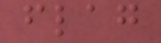flag
